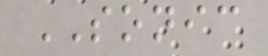SONIC
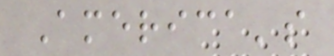America's
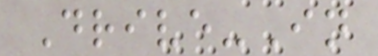Drive-In
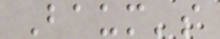Baum's
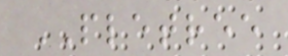PLETREE
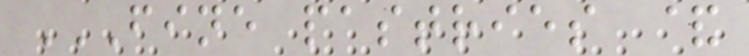FINE PASTRIES &
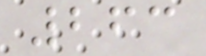263
